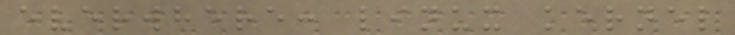everwhere: linux kernel
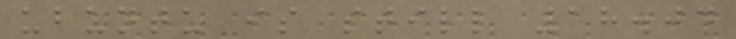ubuntu is still 18.04
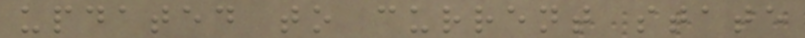updated to current state
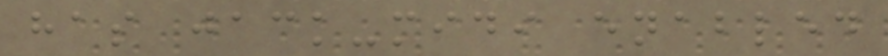has jack-midi enabled
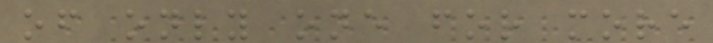of only one for more
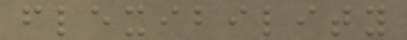flexibility
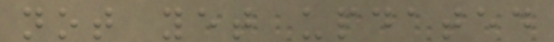not yet updated
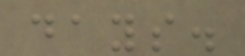days.
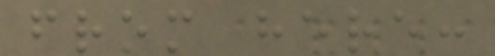from here:
